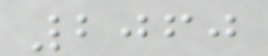2060
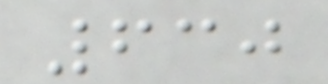630
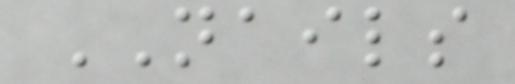NAILS
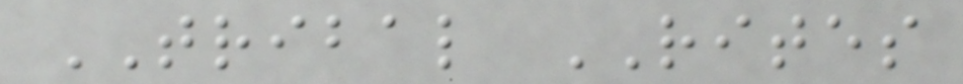TRIBAL RITES
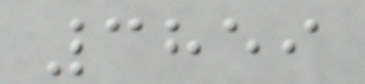3859
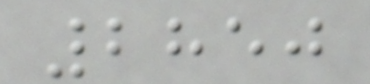2850
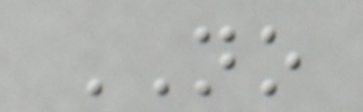NO
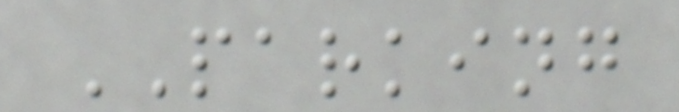PARKING
